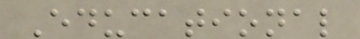Educational
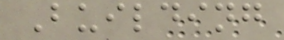Building
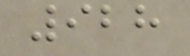928
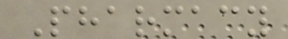Pharmacy
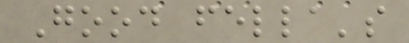Good fella's
